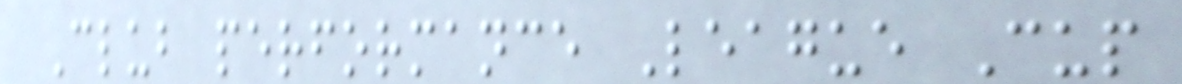Club performance League Cup
